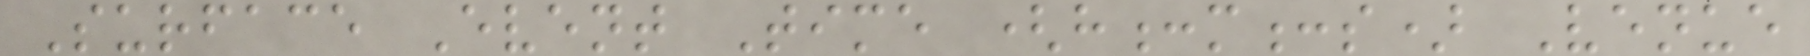Surface Event Time (h:m:s) Venue
